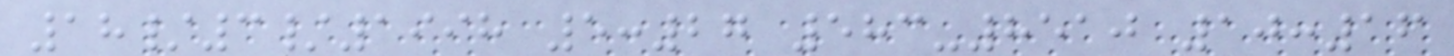18/3/1998 5:27 583-8510 10:16
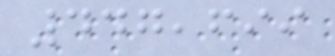447,699
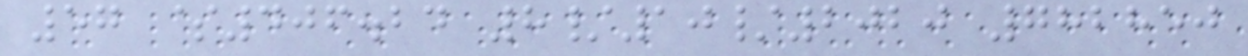57 $406.24 8/10/2020 782850
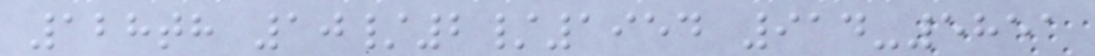128th 10/2/1954 914-5851
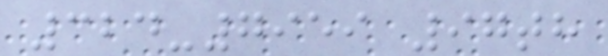324-7959 97th
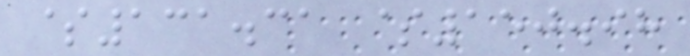$131.31 $150.98
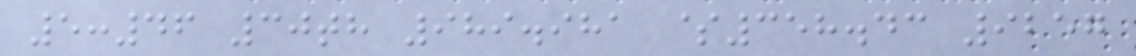5:46 30th 989.981 $358.43 9257
